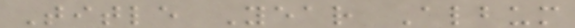Title Year Album
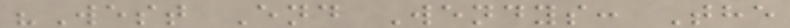"West End Wendys: The
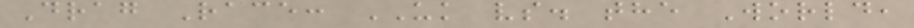Drag Race: UK vs. the World,
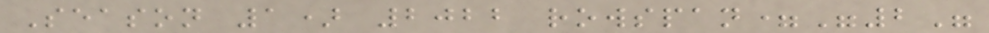Season 1) 2022 rowspan="2"
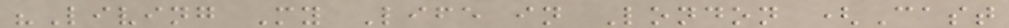"Living My Life in London (Cast
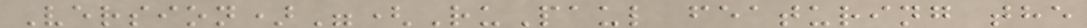Version)"(RuPaul featuring the
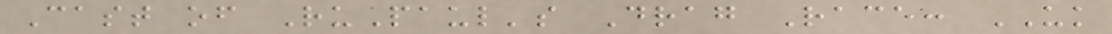Cast of RuPaul's Drag Race: UK
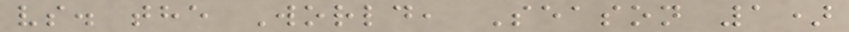vs. the World, Season 1)
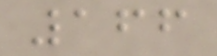166
